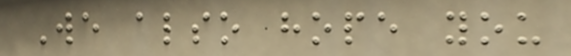We also hope you
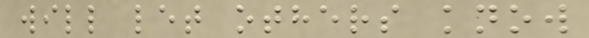will let others know
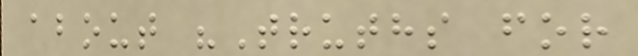about "Truths for
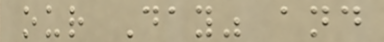our Day" and
